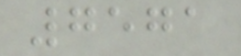7571
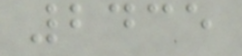2435
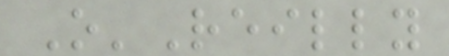O'Reilly
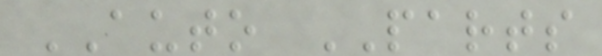AUTO PARTS
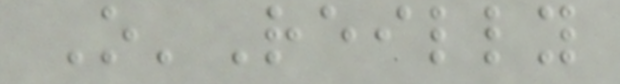O'Reilly
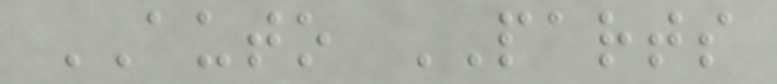AUTO PARTS
